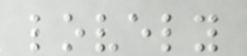lovely
